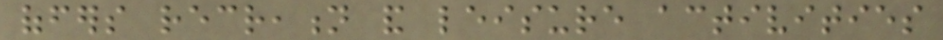offers recreation and leisure activities
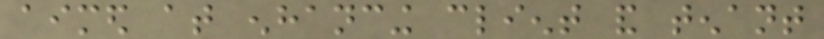aimed at enhancing client and tenant
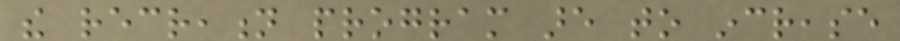the recreation program are to increase
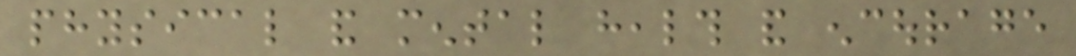physical and mental health and encourage
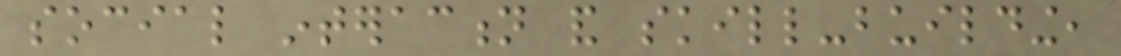social interaction and skill-building,
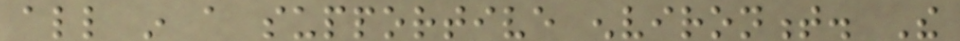all in a supportive environment. The
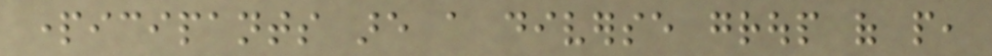participants are a diverse group of people,
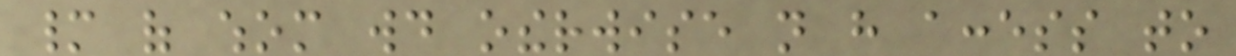many of whom would otherwise not have access to
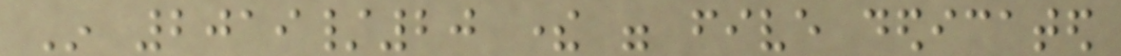In 2019/20 there were five dedicated
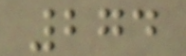274
